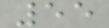55
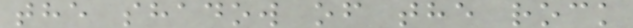the shadow of the rock
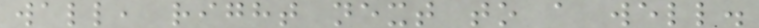wall, right next to a well.
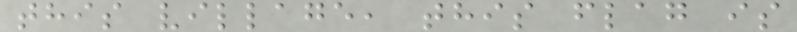this village, this flag is
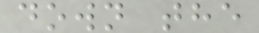down the
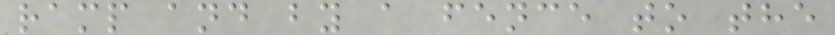ramp and by a fence to the
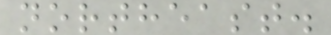northeast.
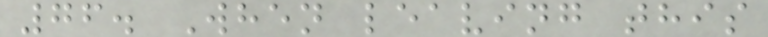76. When leaving this
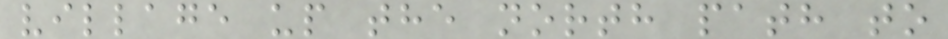village up the north path to
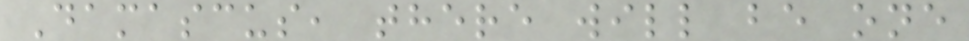Damascus, there will be one
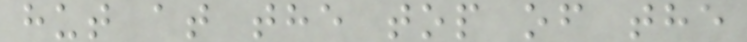hut at the top of the
